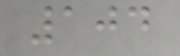104
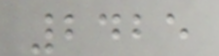2425
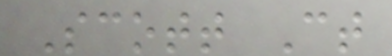Scott Ct
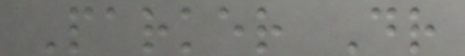Parker Dr
